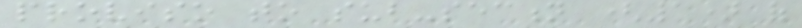proviso to sub-section (1) of
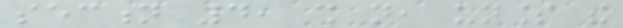section 4, shall not, unless the
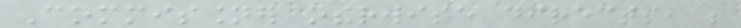Commissioner otherwise directs, be
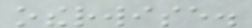otherwise.
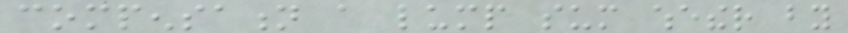compensation a lump sum whether by
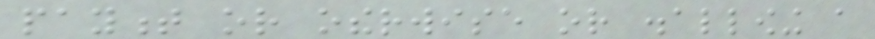payment or otherwise or disallowing a
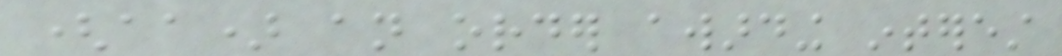(aa) an order awarding interest
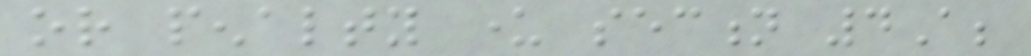or penalty under section 4A;
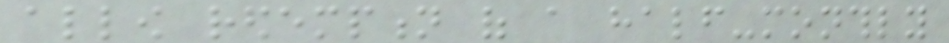allow redemption of a half-monthly
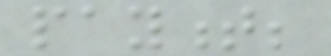payment;
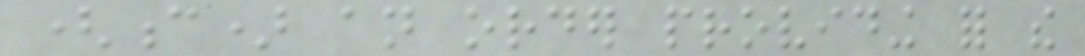(c) an order providing for the
